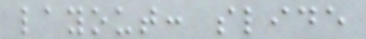layout: slide
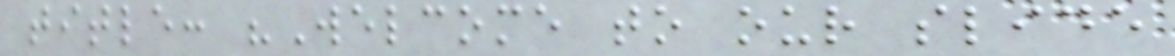title: "Welcome to our slide
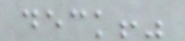deck!"
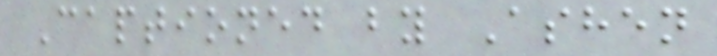Captioned by Ashen
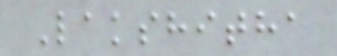Lakshitha
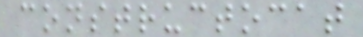constructocat
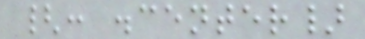{: .center}
